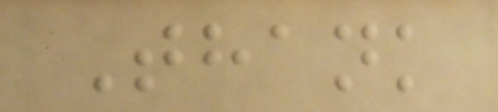Thank
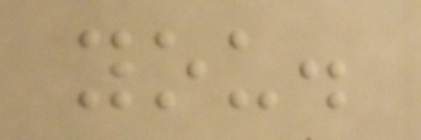you.
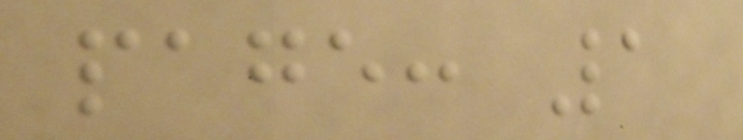page: 1
